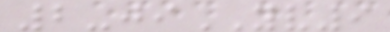2-jiYV9
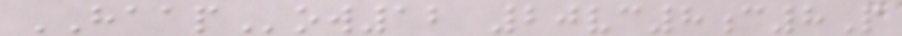HAAPow12 20vc8c8P
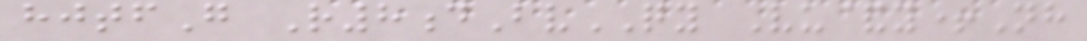hjtfG R8dBvQY Vu&y+Nh
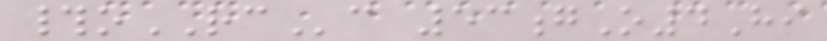#oRCc 53gO4Hi
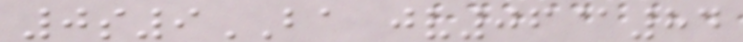0s9BA jv06@84
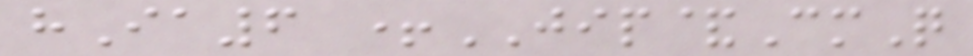hIa6 +JIP&CmQ
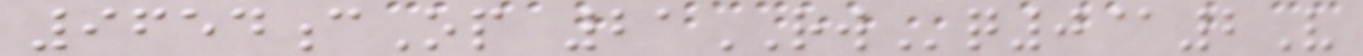9654cOp 21RWq0@2V
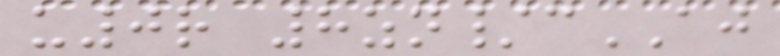u0r 8zn/cAJ
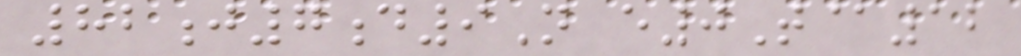82j7d9N e0T@12
